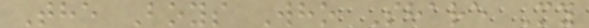The Boys Who Share My
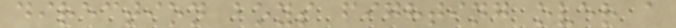direction boys fighting over a
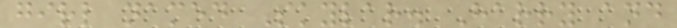girl named Skylar. Harry and
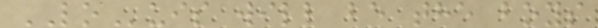LOuis will be the boys
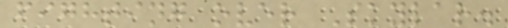fighting over Skylar.
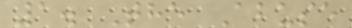1. The Abuse
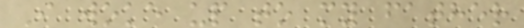I woke up to my father
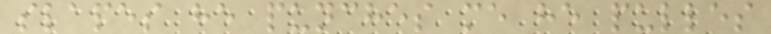slapes he punches me he pulles
